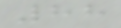88
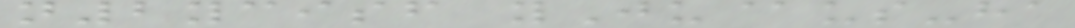n2ycisf yJu@us-ha
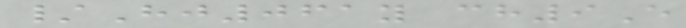/Hj061y ch9E
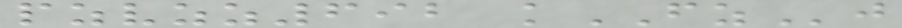pzvzz692 kFZj
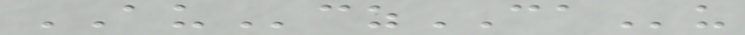AUczCAu
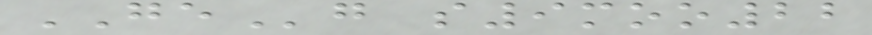GEg s9moo22
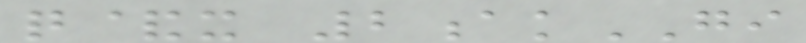q&x 2akGI
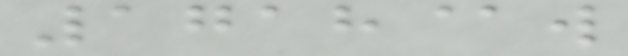1718@w
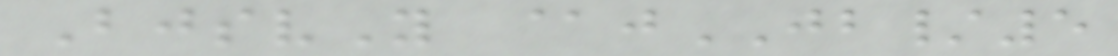BjsvY @jJB/5
